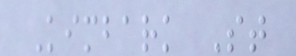Kimbark St
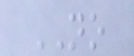NO
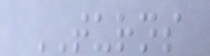TURNS
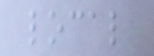local
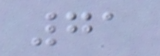71
